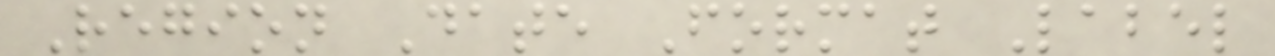Region Date Format Label
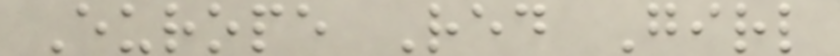Europe Red Girl
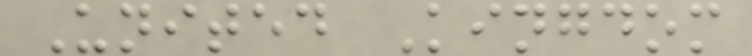United Kingdom
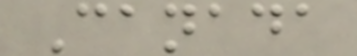Canada
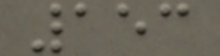153
